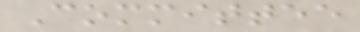Committee
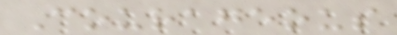Courageous
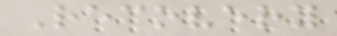Recovery
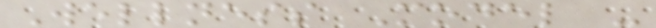Wellness Model -
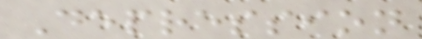Depression
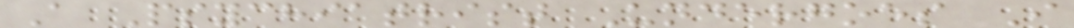A Psychiatrist Undergoes I
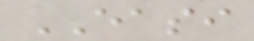EASI
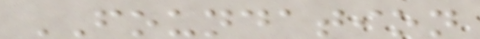FOUNDATION
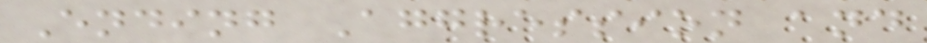Ending Aggression and
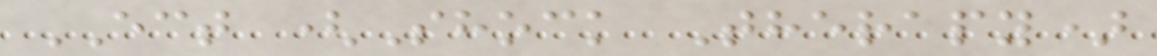ECT (Shock Therapy)
